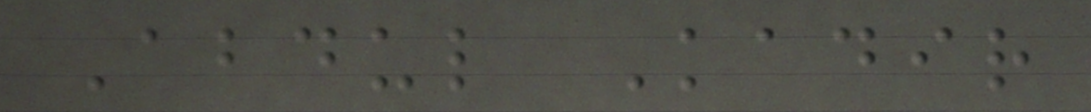Abdul Kadir
